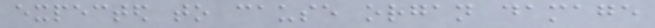expected to cause organ damage
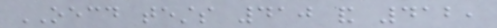OECD tests 410 and 412,
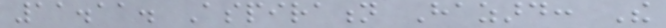11.11. Aspiration Hazard: The
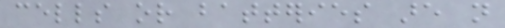cells or batteries are not
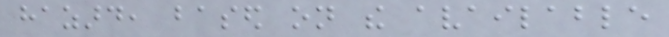hazard, based on the available
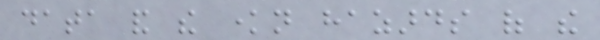data and the known hazards of the
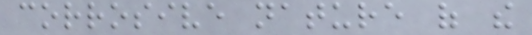corrosive nature of the
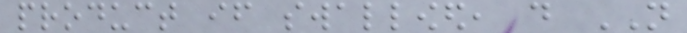product if swallowed, do NOT
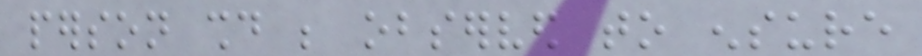person should be observed to ensure
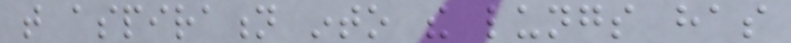that aspiration into the lungs has
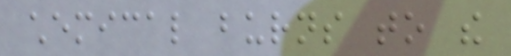chemical burns to the
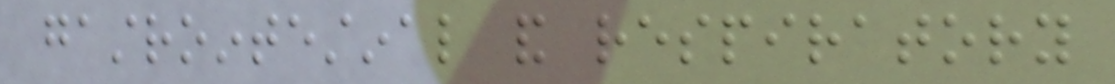gastrointestinal and respiratory
